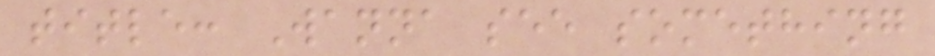title: Wanna see something
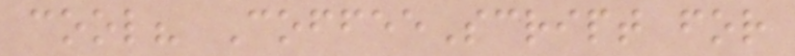cool? CoffeeScript for
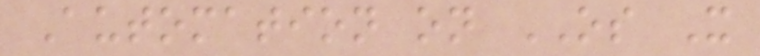Automation on OS X
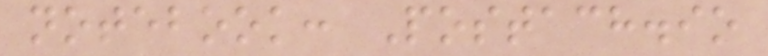notebook: Postach.io
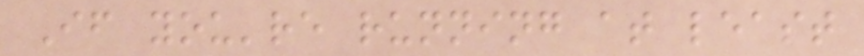If you're running at least
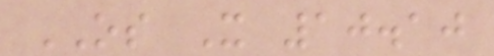OS X 10.10
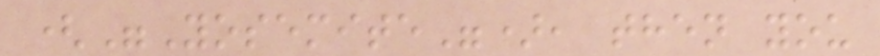("Yosemite"), then you
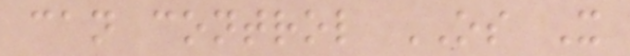can control OS X
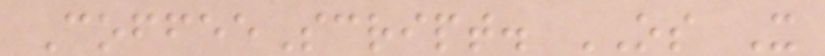CoffeeScript. OS X
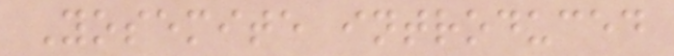Yosemite introduced
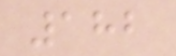182
